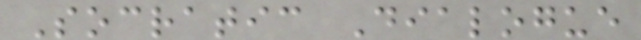Socratic Dialogue
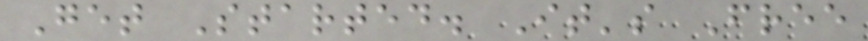Get Started. It's Free
